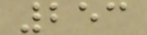253
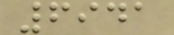6941
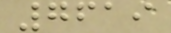7619
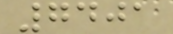7401
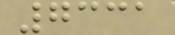7331
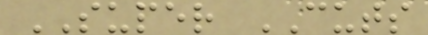SUPER CUTS
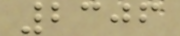2306
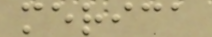merica
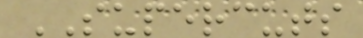SUPERCUTS
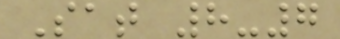Sat 8-7
